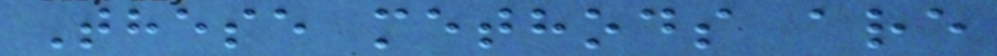These methods are
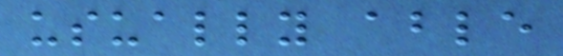usually able
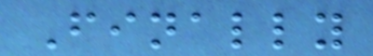Finally
